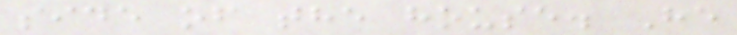side of the house. He
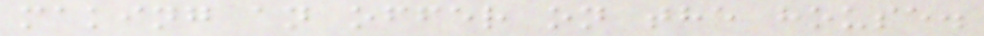making an offer on the house.
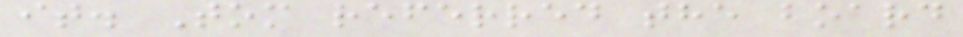it. Tom referred the board
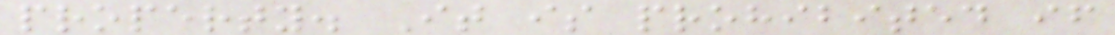property. It is prohibited if
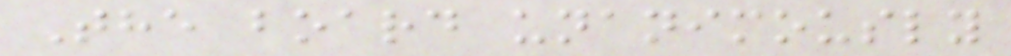The board unanimously
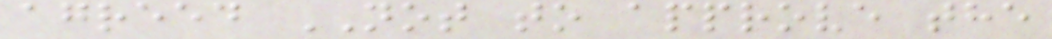agreed NOT to approve the
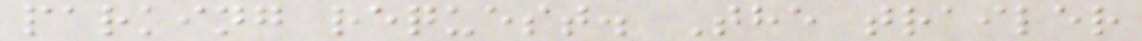parking request. The trailer
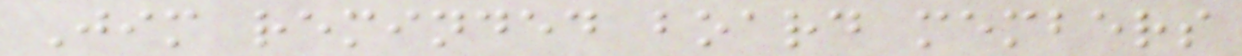Jim reminded board members
